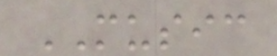MUSIC
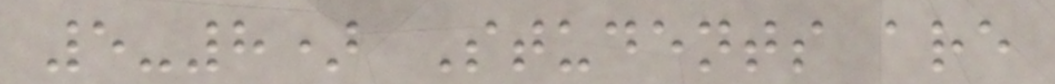5-8) Students are
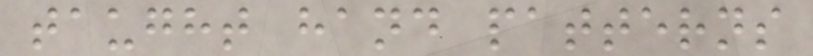taught hand patterns
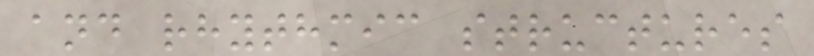and rhythmic structures
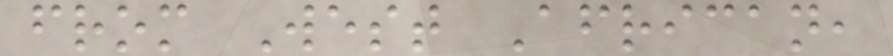from West African,
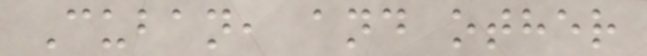Cuban, and other
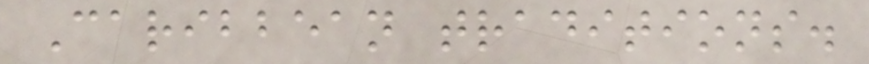Caribbean traditions.
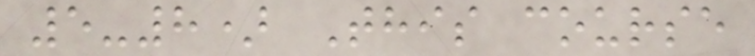5-8) This course
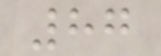87
